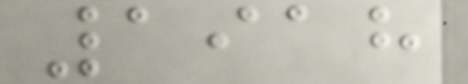1918
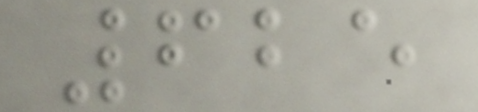625
